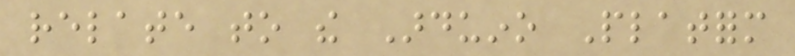relate to the Arduino Platform
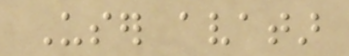User avatar
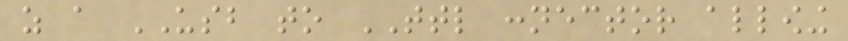as a USB to TTL connector allowing
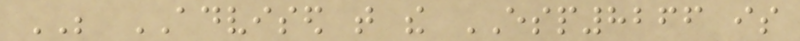BE ADVISED that the ESP8266 is
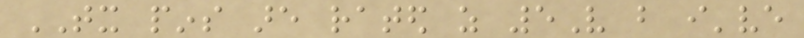TX pins are rated as 5V but i've
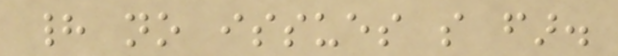had no issues so far.
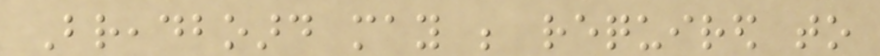Breadboard may be required to
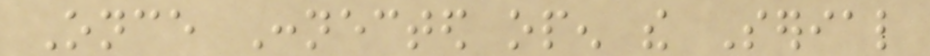Once Connected open the Serial
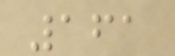161
